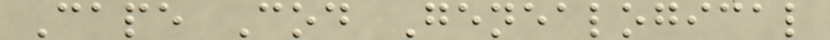Cape Cod Genealogical
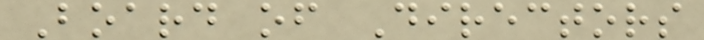Board of Directors
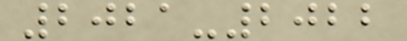2021-2022
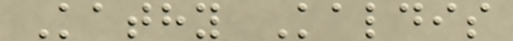Kathy Kaldis
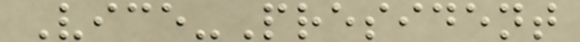Vice-President
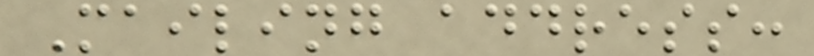Mailing address:
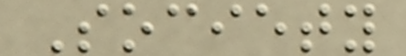Society
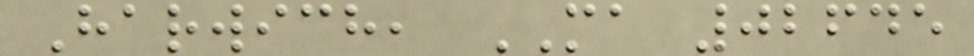Harwich, MA 02645
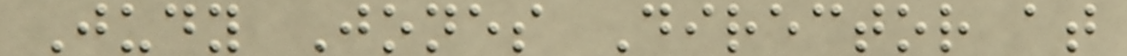Judy Jones Director at
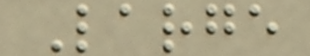Large
